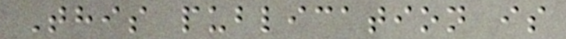This publication is
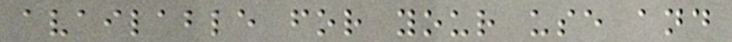available for your use and
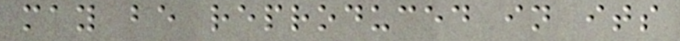may be reproduced in its
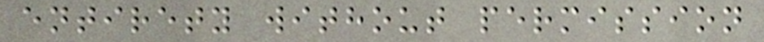entirety without permission
